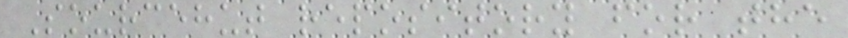Sourcehut repository for the
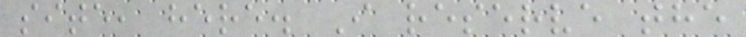site, here. I reserve the
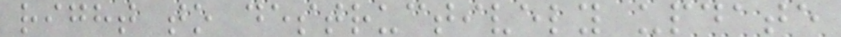right to destructively update
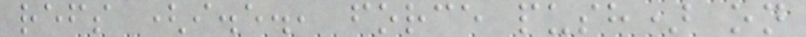refs (i.e., force push) on
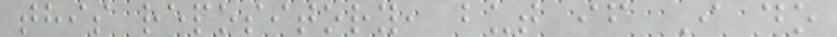this repository, but if I do
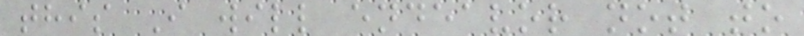this I will endeavor not to
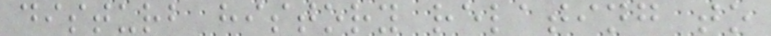disturb history relating to
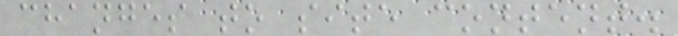changes to site content.
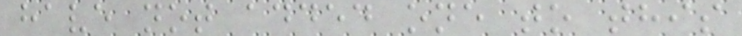have not added one to this
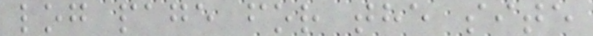log page for the site
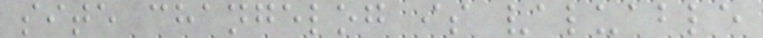site changelog is valuable
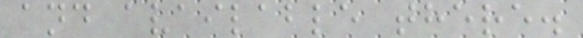and available there.
